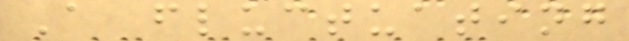A fluctuating
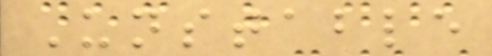Unstable
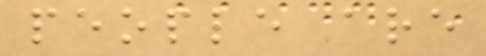people are
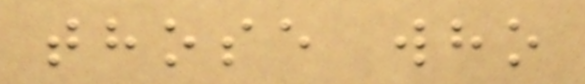those who
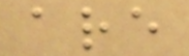are
